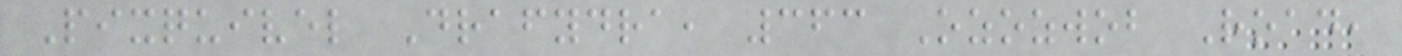Pixquivel Drafydra, 363 Ozozwob Road,
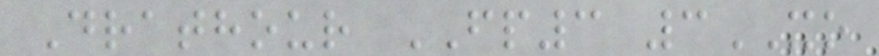Drathour FP3 3XO
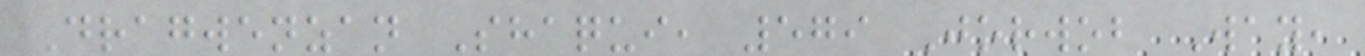Dragwenzan Shaqui, 579 Jorwob Way,
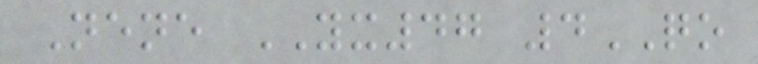Nene YX47 4QO
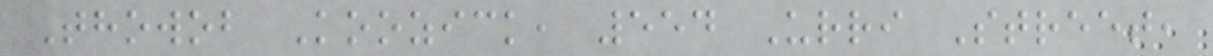Thowob Koozick, 554 Urri Street,
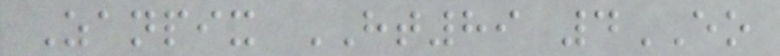Zanpix HT89 4EO
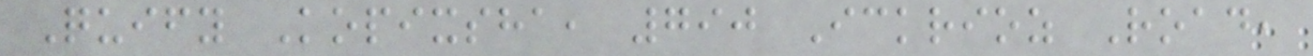Quify Kopixsha, 790 Ickrioz Road,
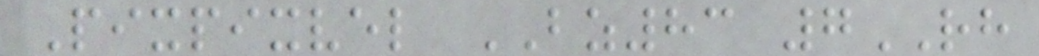Pixpixvel BZ83 7RH
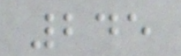245
